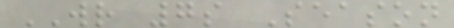WR 7s Season
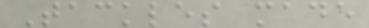Tackles made
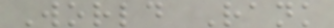World Rank
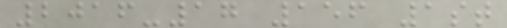2016-17 156 1st
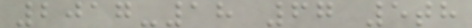2017-18 67 5th
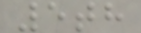5th
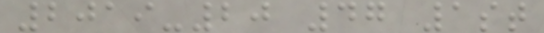2019-20 47 1st
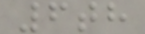6th
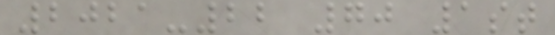2021-22 70 1st
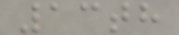13th
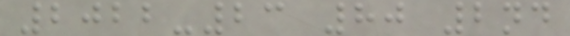2022-23 80 2nd
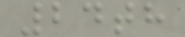24th
